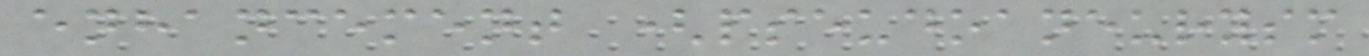enhancement (pseudoaneurysm
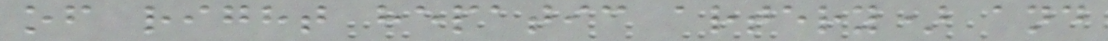of right hepatic artery) and
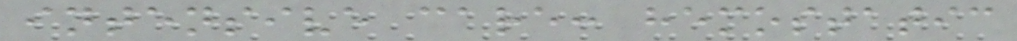intensive care: hemostatic
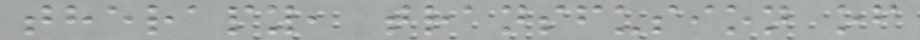therapy, transfusion of
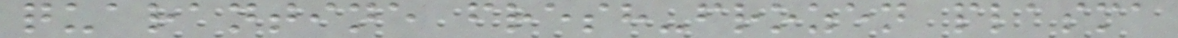quarantine fresh-frozen plasma
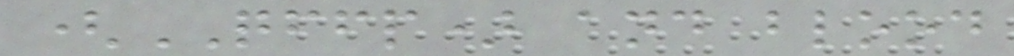(QFFP) and blood
